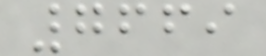7669
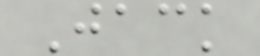Jack
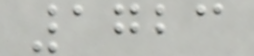1723
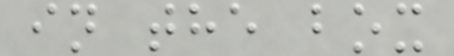in the box
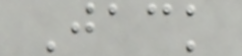Jack
